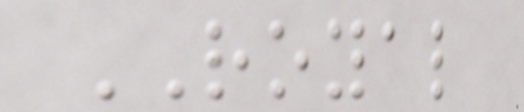ROYAL
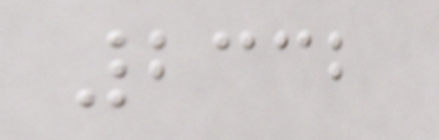2332
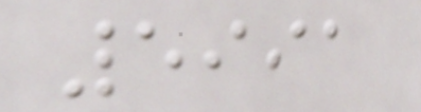5991
